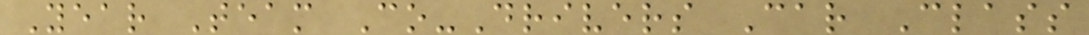Year Team Co-Drivers Car Class
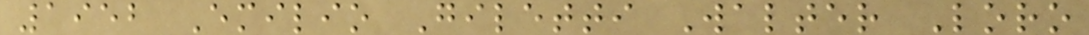1952 Emilio Giletti Walter Loro
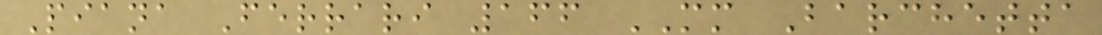Piana Ferrari 166 MM Barchetta
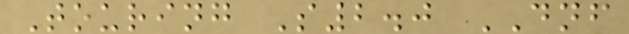Touring S2.0 DNF
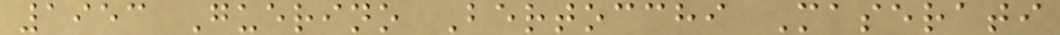1953 Guerino Bertocchi Maserati
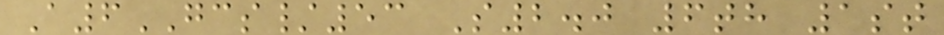A6GCS/53 S2.0 6th 1st
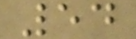54
